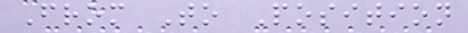From To Position
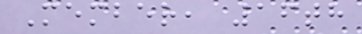Member, 16th
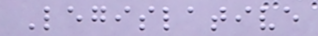Legislative
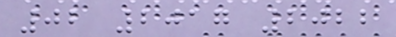02 2017 2022
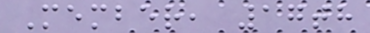Member, 17th
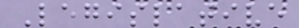Legislative
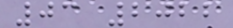03 2022
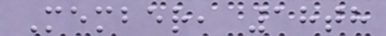Member, 18th
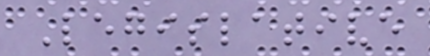Legislative
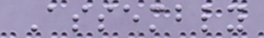Assembly
